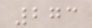273
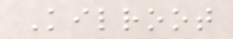Kilroot
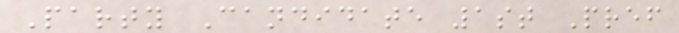Party Candidate 1st Pref
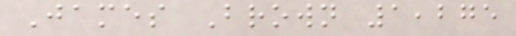James Brown 1,275
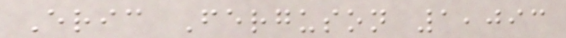Eric Ferguson 1,093
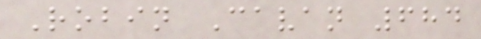Robin Cavan 684
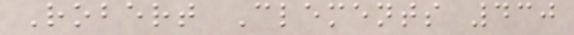Robert Clements 430
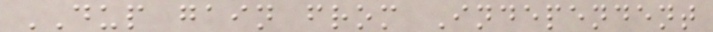DUP gain from Independent
